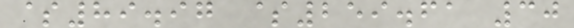$89.97 $259.61 30
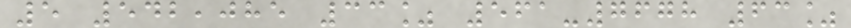5 542,085 33% 561-7678 63%
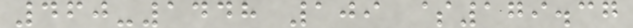460-1448 109 $179.37
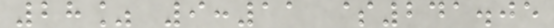28% 9:11 $241.05
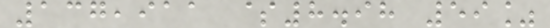137,911 $8.98 59%
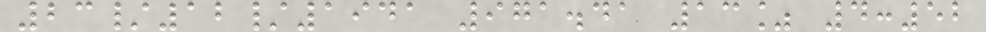23/12/1941 971.41 13% 4:52
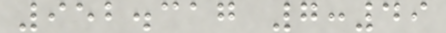952.317 7:49
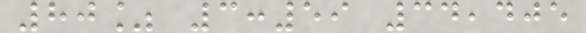80% 3:59 34,405
